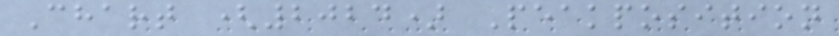Chart (2024) Peakposition
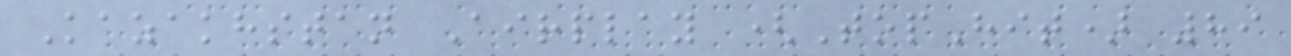Kazakhstan Airplay (TopHit) 89
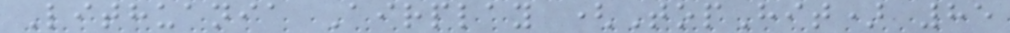Lithuania Airplay (TopHit) 85
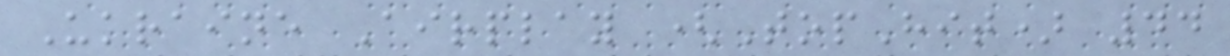Ukraine Airplay (TopHit) 44
